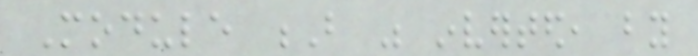Module B was inverted, by
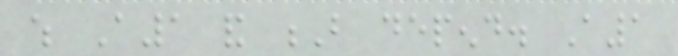which A1 and B depend. A1
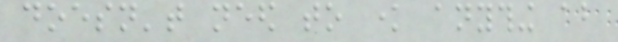doesn't need to know anything about
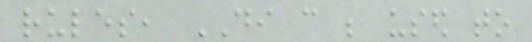rules, DI can be used to
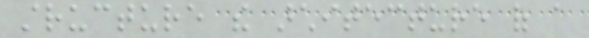structure the architecture of a
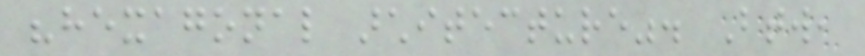"hexagonal architecture". Btw,
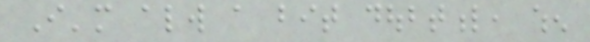I'm always a bit doubtful, when
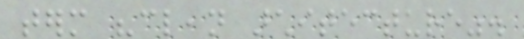term "clean architecture".
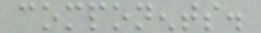components.
